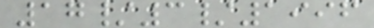17/3/1996
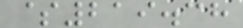$219.38
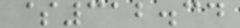$312.34
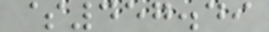$457.49
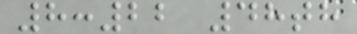8:22 48th
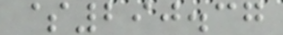$290.37
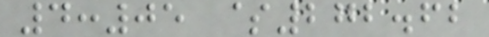4:05 $272.62
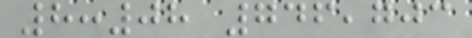8:08 746,703
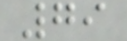79
